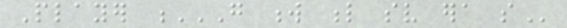Player G W L SV ERA SO
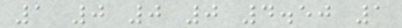1 0 0 0 4.50 1
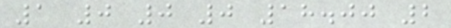1 0 0 0 18.00 2
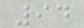94
